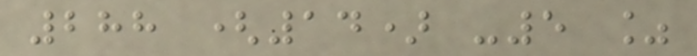288 (14) -5 %
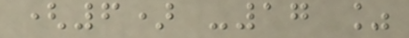(6) -17 %
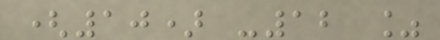(10) -12 %
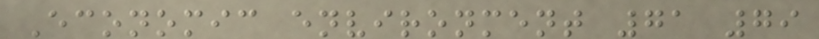Economic environment 71 79
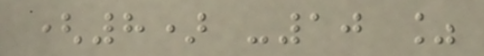(8) -10 %
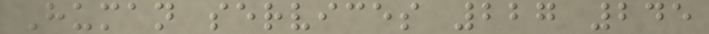Human services 227 245
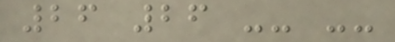26 26 -- --
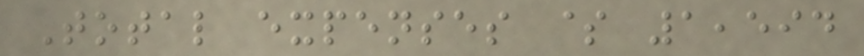Total expenses $ 1,594
